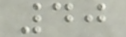40
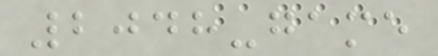2048-game
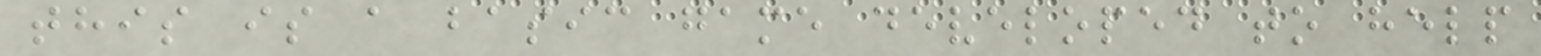this is a basic game developed to help
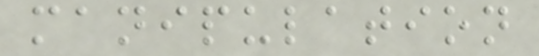manipulation
